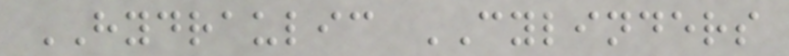HYDRAULIC CYLINDERS
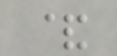&
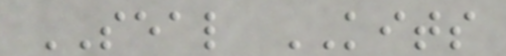SEAL KITS
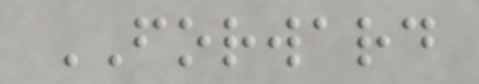FORWARD
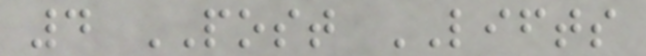4 POST LIFTS
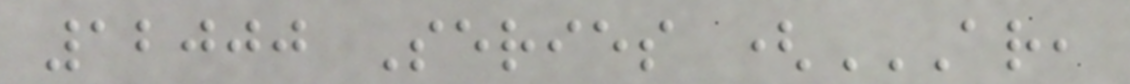12000 Series (AR,
